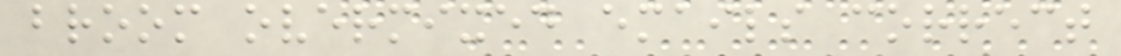broom overmixed emails correct
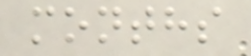months
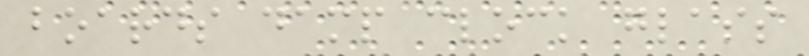boards damp clock glass
